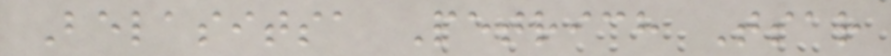Belasitsa Petrich Tsar
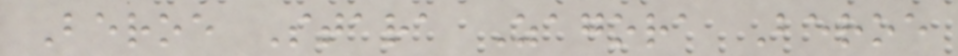Beroe Stara Zagora Beroe
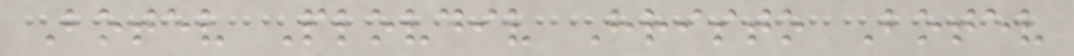Botev Plovdiv Hristo Botev
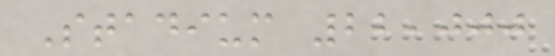Stadium 22,000
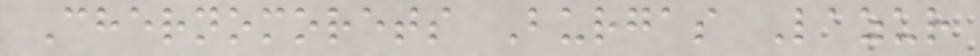Chernomorets Burgas Lazur
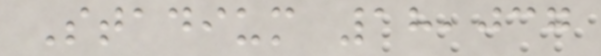Stadium 18,037
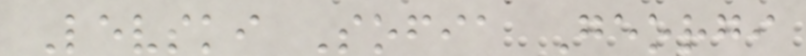Levski Sofia Georgi
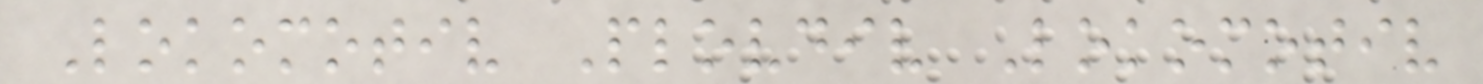Lokomotiv Plovdiv Lokomotiv
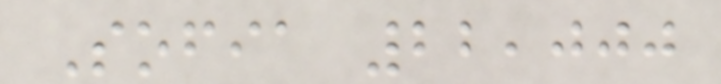Sofia 22,000
